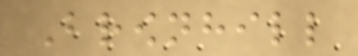Brownhill
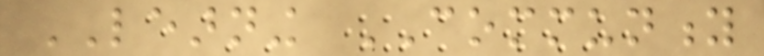LEARNING COMMUNITY
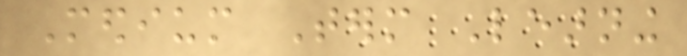Medium Term Learning
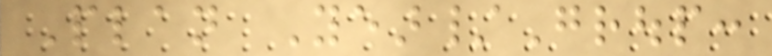Plan Year/Group:
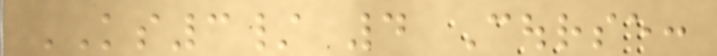KS3/ 4 Course:
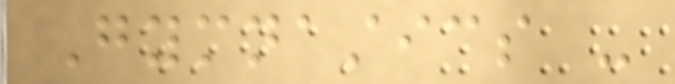Gymnastics -
